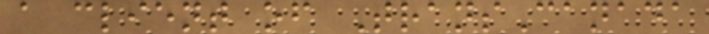a client of TransCanada
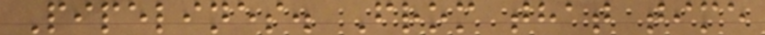Pipelines. From that time
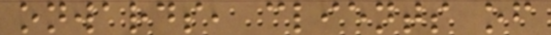onwards, clients of
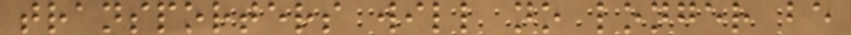transporters will no longer be
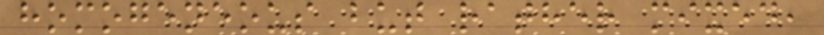homogeneous but rather mixed,
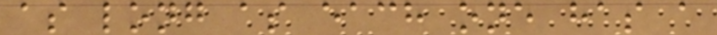as long as each one has a
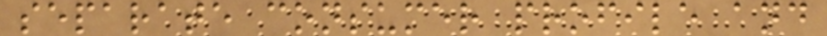separate consumer profile and
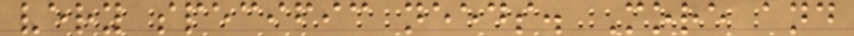very specific needs. More and
